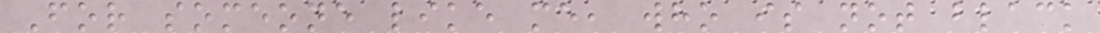For someone like me, who is not black
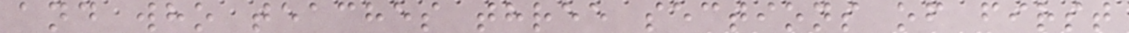and who teaches three sections of first
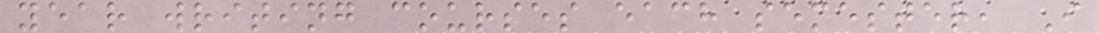year writing courses each semester, I
